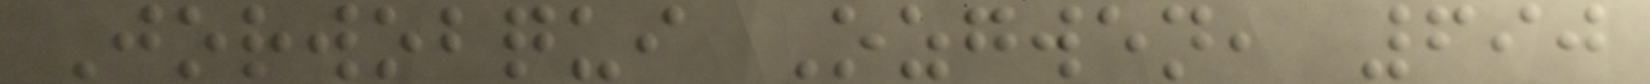Jorwobqui Ozgwen, 690
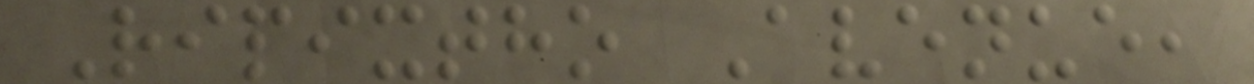Ripixtho Avenue,
